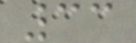33
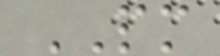PM
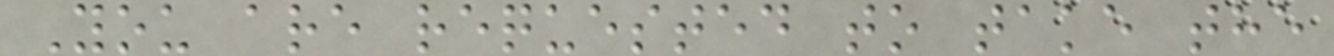You are requested to take the
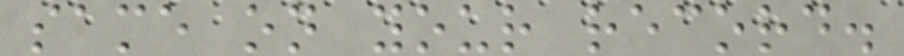same on your record.
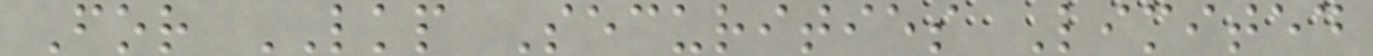For LKP Securities Limited
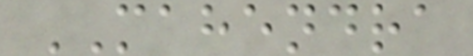MAHENDRA
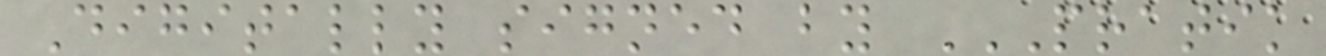Digitally signed by PRATIK
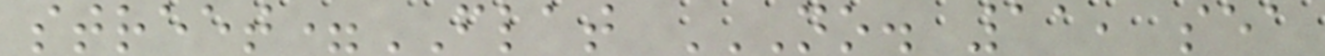street=FLAT NO. 11, SEA
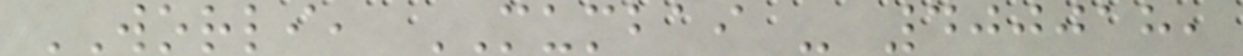WORLI, MUMBAI - 400018,
